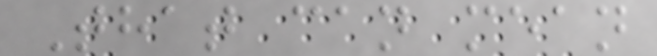That can mean
